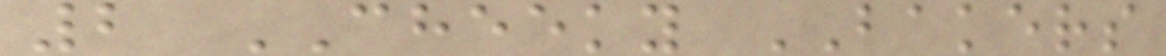2 CHEEKY BAKERS
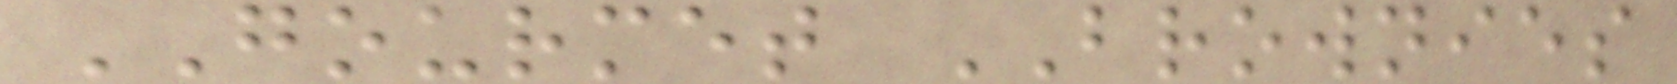GOURMET BROWNIES
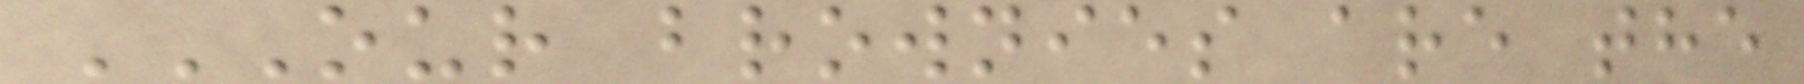OUR BROWNIES ARE THE
